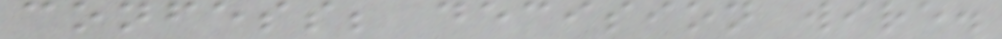confess; decision wire.
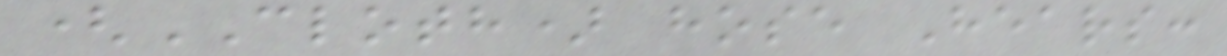(CLOTH) hose Hears:
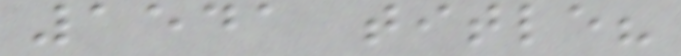1541 title?
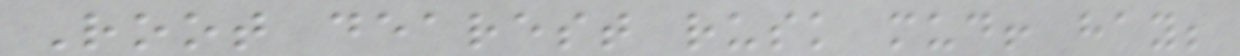Root dearest rusk mud! hay;
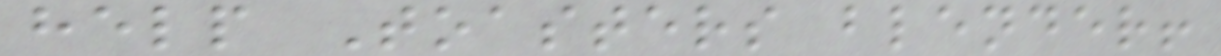help Toasters blender!
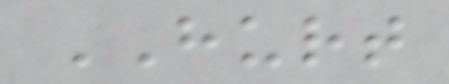HURT
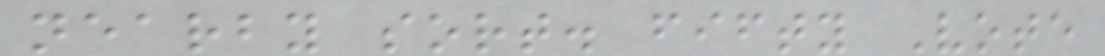nearby sort. fifty Vote
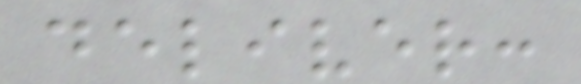deliver:
